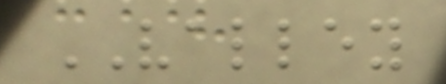VALLEY
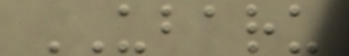UBARU
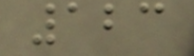123
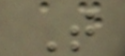T
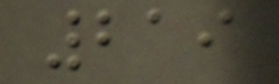219
